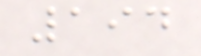194
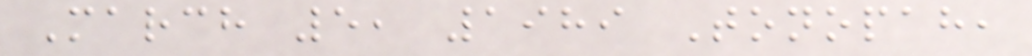March 5, 1989 Tonopah,
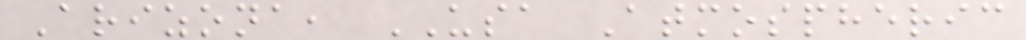Arizona, USA Atmospheric
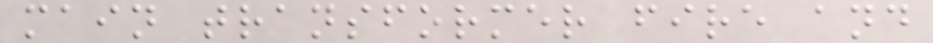main transformer fire and
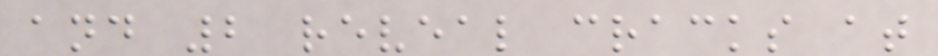and 2 reveal cracks at
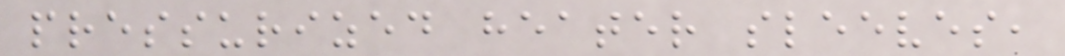pressurized heater sleeves,
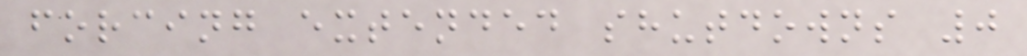forcing extended shutdowns 0
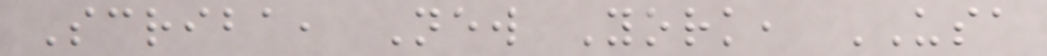Scriba, New York, USA
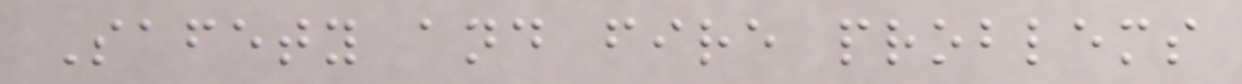Safety and fire problems
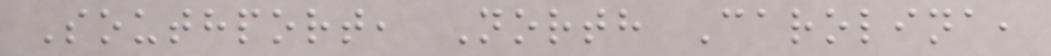Southport, North Carolina,
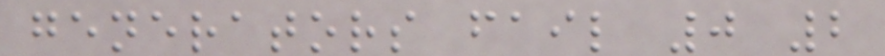generators fail 0 2
